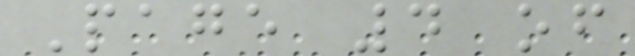Page 4 of
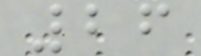26
